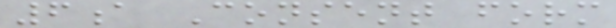6a Consent form
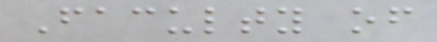Faculty of
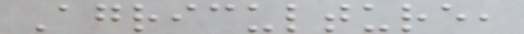Agriculture,
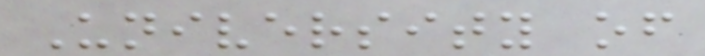University of
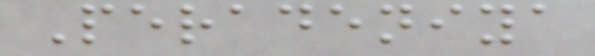Peradeniya
